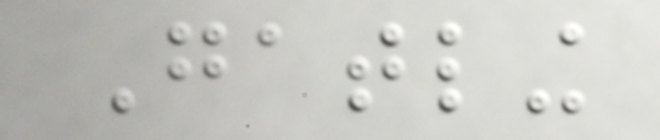Gatling
